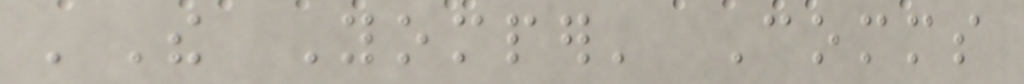'The Yomper' Comms
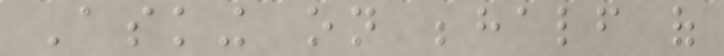Asking on behalf of
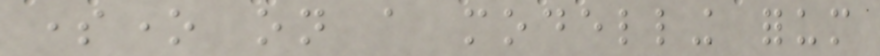someone on a modelling forum
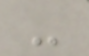-
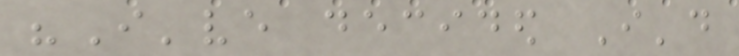"I've decided I'd
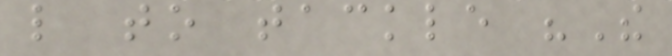like to tackle "The
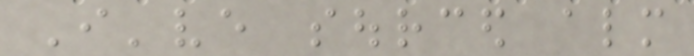I've sourced almost
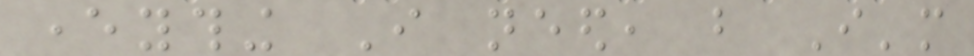everything I need, but I'm
